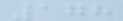178
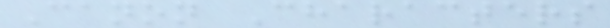Canon Characters
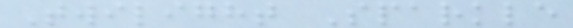Twilight Sparkle
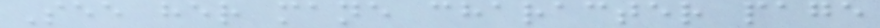See her mane character page
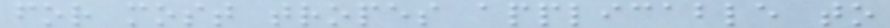for most tropes applicable to
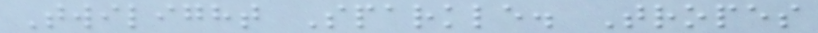Twilight Sparkle. Tropes
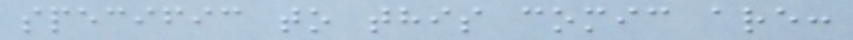specific to this comic are:
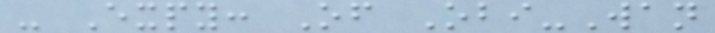- Expy: Of Obi-Wan
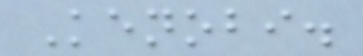Kenobi.
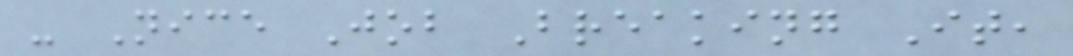- Nice Job Breaking It,
